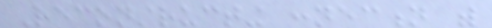Reconstructing connection with
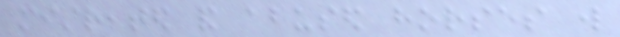mistreated and abused horses will
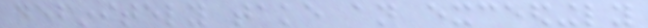definitely take an exceedingly
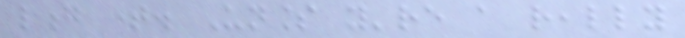long time. Unless you're a really
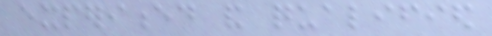experienced and qualified
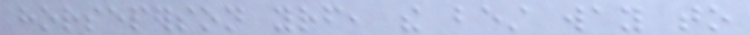horseperson yourself, the best way to
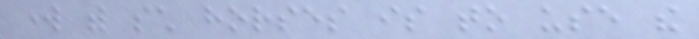work with such horses is to use the
